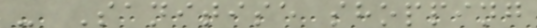- Sanitise shopping
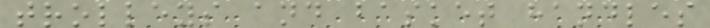trolleys and basket handles
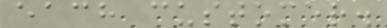each customer.
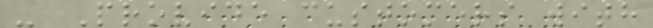- Provide customers with
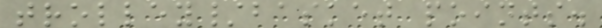trolley/basket points.
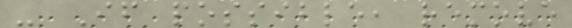- If possible, remove
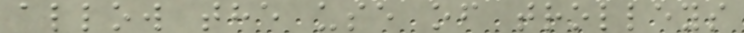allow the use of trolleys
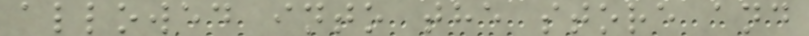allowed into the store and
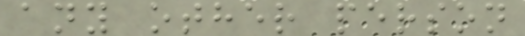any other person
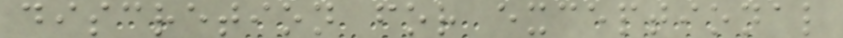discretion for exceptional
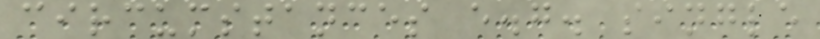circumstances e.g. single
